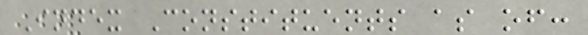Index Constituents as of:
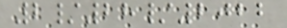2/28/2022
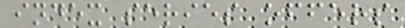index series offers
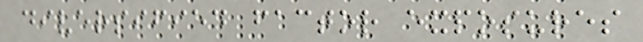diversified factor exposures
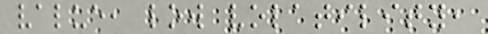value, low volatility,
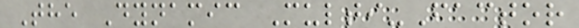The Dynamic Multi-Factor
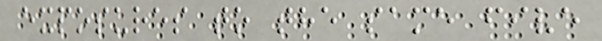exposures to the same five
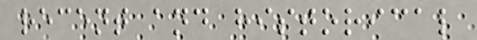recent and historical
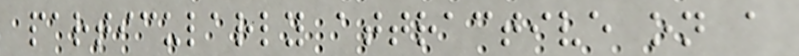particularly attractive on a
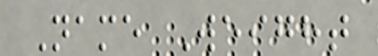Name Weight
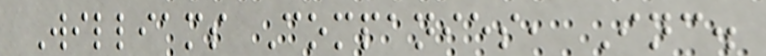Williams Companies, Inc.
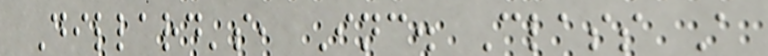Dillard's, Inc. Class A
